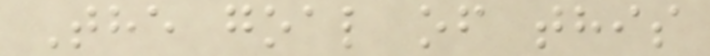The goal of this
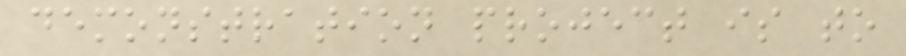demonstration project is to
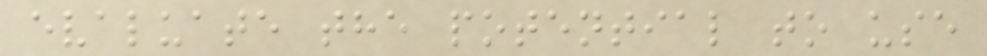evaluate the potential to use
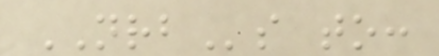NRBs to:
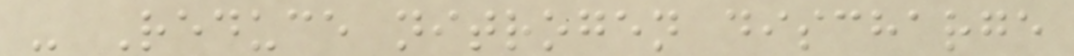- Reduce nitrogen discharge
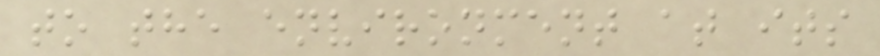to the environment at its
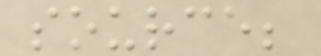source;
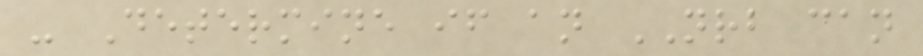- Determine if an NRB can
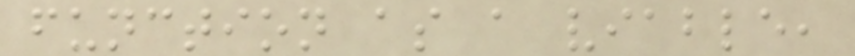function as a viable,
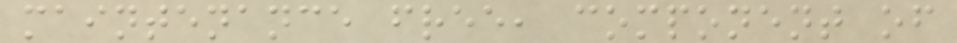maintenance free, component of
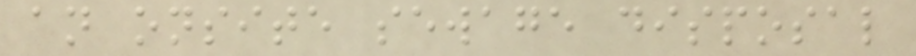an onsite sewage disposal
